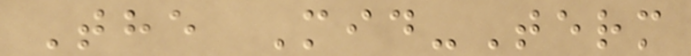The Mid-Term
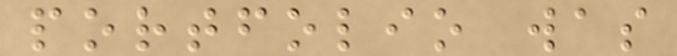portfolio was
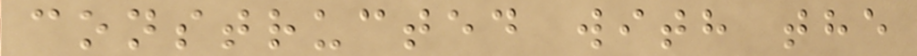constructed with the
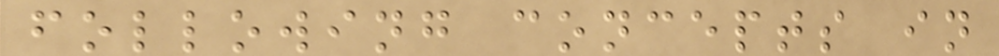following concepts in
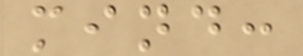mind:
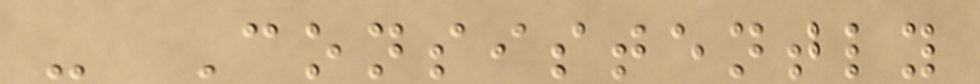- Consistently
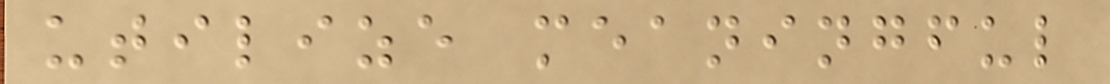utilize meaningful
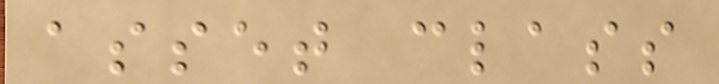asset class
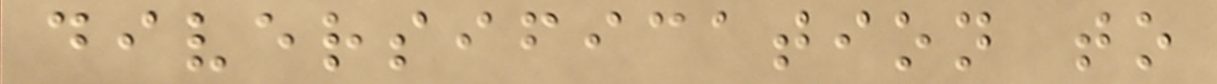diversification to
